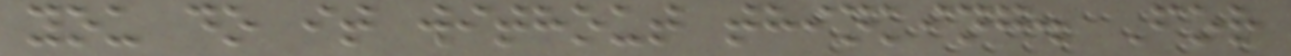you do it without thinking. For
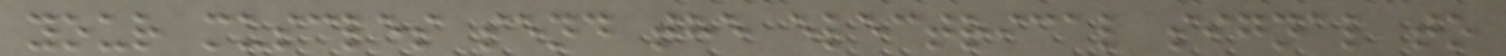your muscles send the electrical signal to
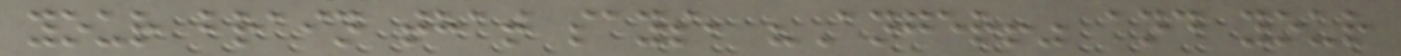your brain that says, "Anger!" and your
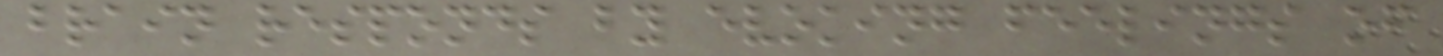brain responds by evoking feelings of
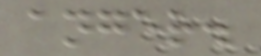anger.
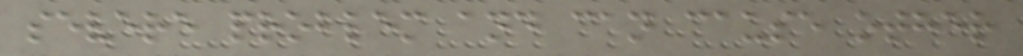severe problem and can cause other
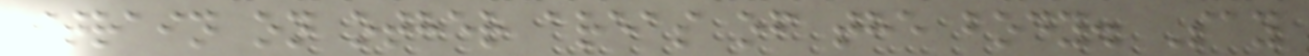strain on other areas of the body. Say
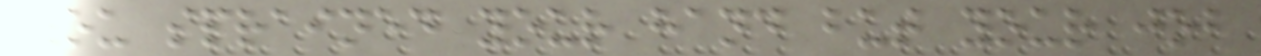you sprained your hand but your job
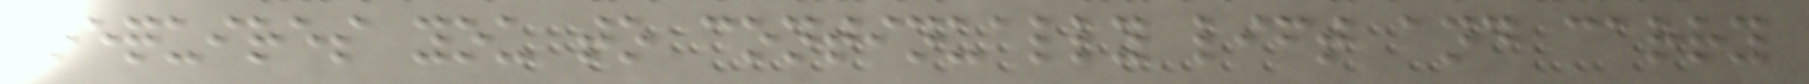requires you to continually lift and carry
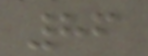86
